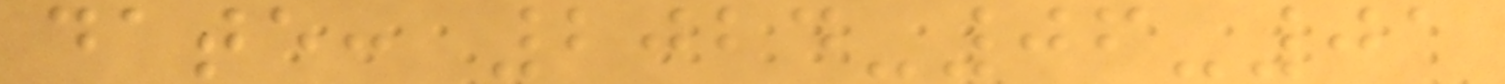date: 2024-06-01
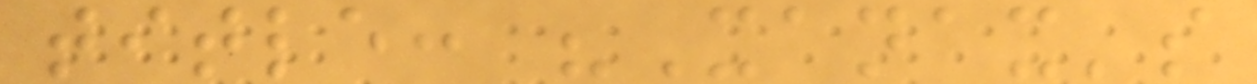title: "Xanax's
